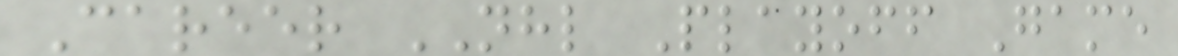Career NHL Playoff Game
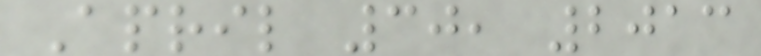April 30, 2013
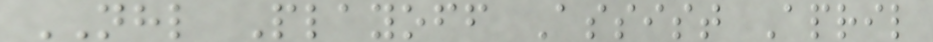NHL Playoff Assist April
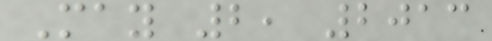May 2, 2013
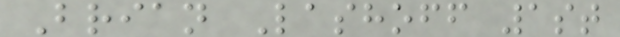Brian Lashoff 1st
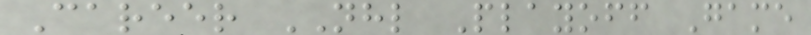Career NHL Playoff Game
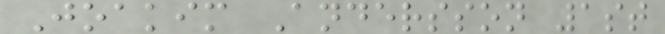Joakim Andersson 1st
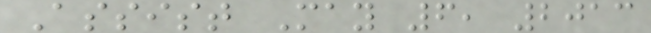Assist May 6, 2013
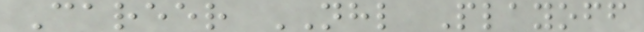Career NHL Playoff
